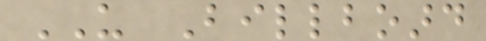US Billboard
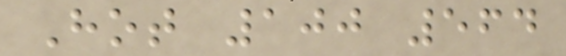Hot 100 564
